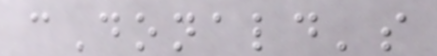cDonald's
